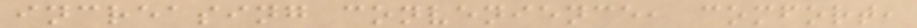increasing convenience, comfort,
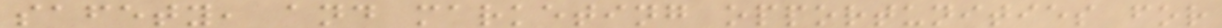safety, and marketing opportunities for
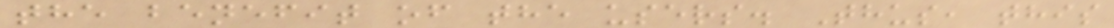the benefit of the users. Thus, this
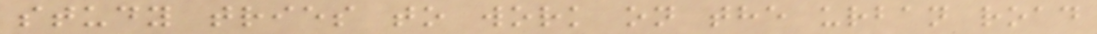study tries to work on the urban road
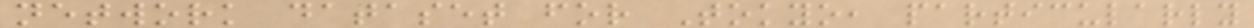network dataset for Tokyo, particularly
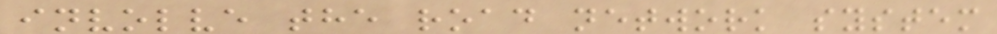involve the road network system
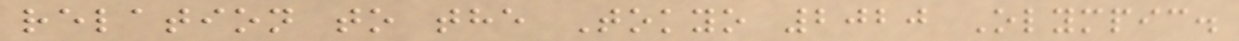relation to the Tokyo 2020 Olympic.
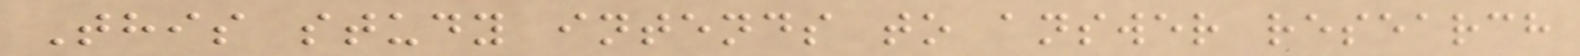This study intends to answer research
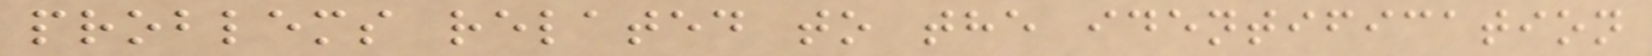problems related to the identification
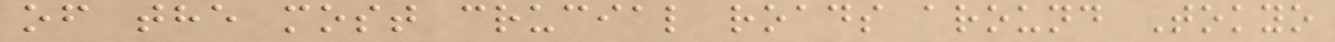of the most crucial roads around Tokyo
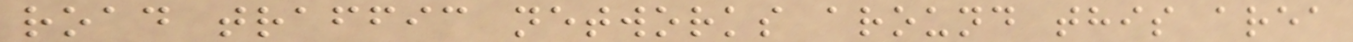road traffic networks around this area
